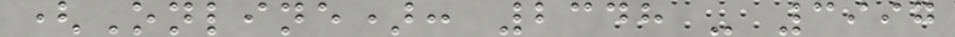(Online): 2348 - 3997
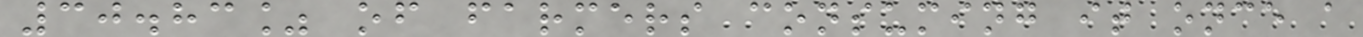30.83% of farmers consuming it once a
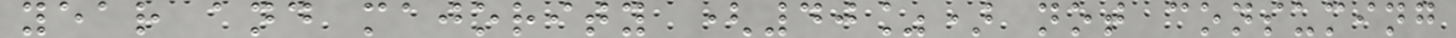year and majority (40%) not consuming
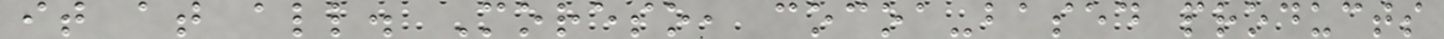it at all. Moreso, cocoa-based products
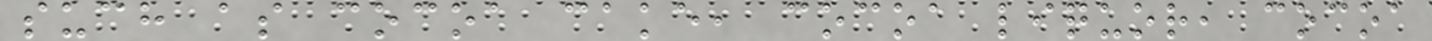such as cocoa cake, cocoa liquor, cocoa
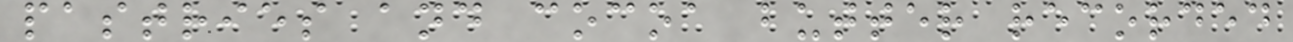pastries and cocoa butter recorded
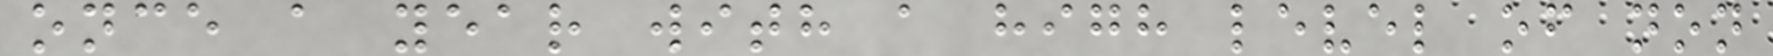once a year with a high level of non
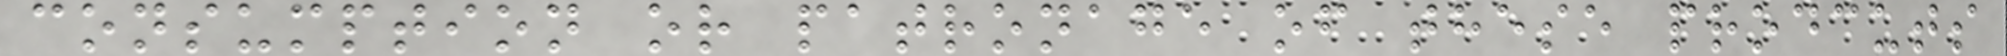consumption or patronage of these prodcuts
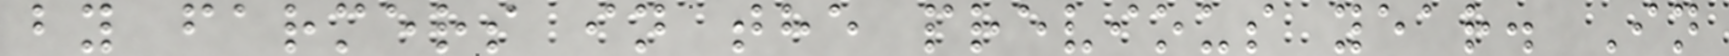by farmers in the previous year. In
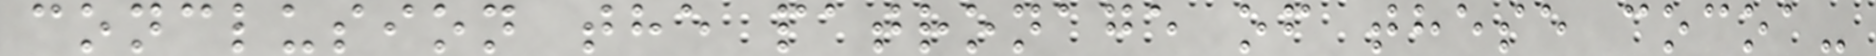conclusion the patronage of these cocoa-
